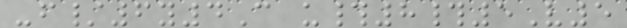-f/6y4C u#8#5V5
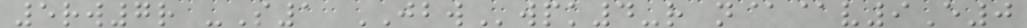5rw7r -S1 JBWwpk4-r n@@v9E0
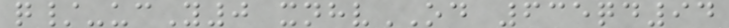q/-ucY0 xnhvOD 635qd94
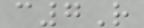c7R
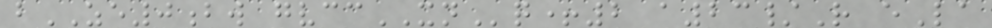bZE0bw gvccXNq+2 a23/R eLa
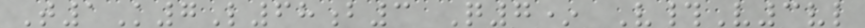T1K7L68b3 Q7* V#V3vl
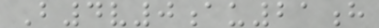B4v0au21h
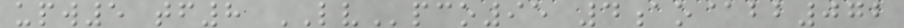upw5 tf8 LVpco95 4ao@bb072
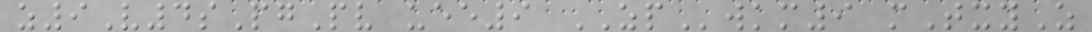z9V4sPgPv uee9 ZPwkm9 mTxyZ
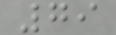79
